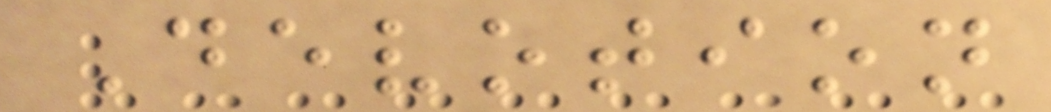Devotion
